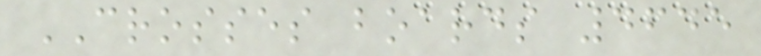CROSSES boards 4645
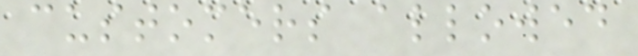customers allowed
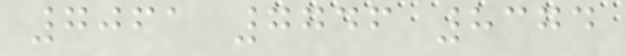7061 7746 8374
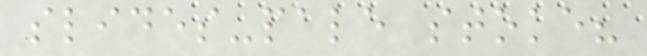slides-pale stoke?
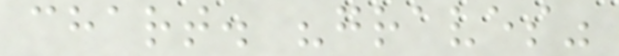chart. "graves"
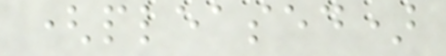(pleased)
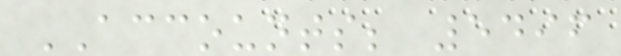ACCOUNTS; 5496
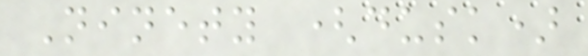Ninety (dusk)
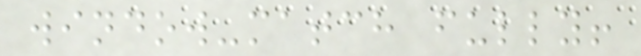window-match fully!
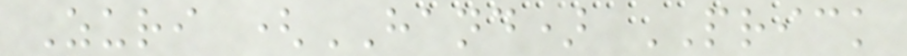Zuri (HAND) PRICK
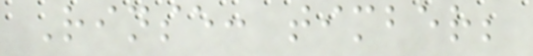Rinse: timber;
